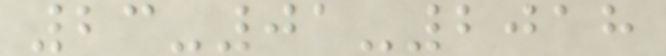23-01-2018
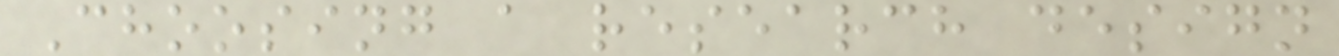Choosing a research design
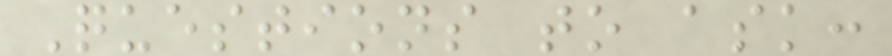Questions to ask:
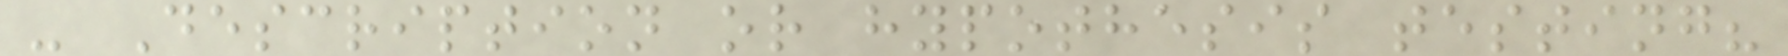- Description or hypothesis testing?
